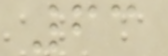63
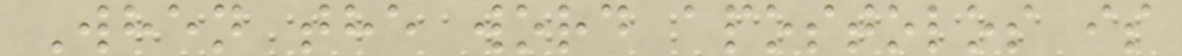When the word apostolos is
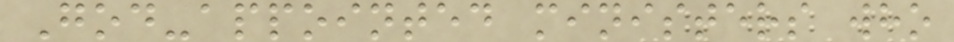God-appointed ministers who
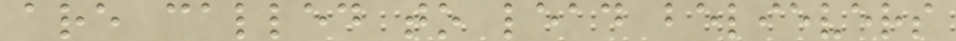are called to lead believers
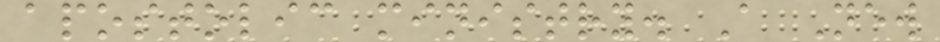apostolic ministry. A New
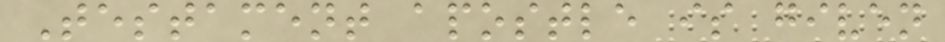Testament apostle is given
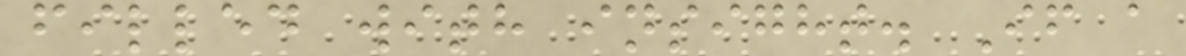filled with insight. If a
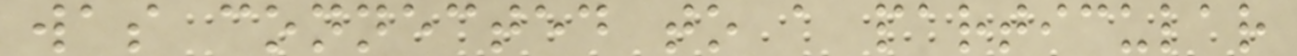was connected to a particular
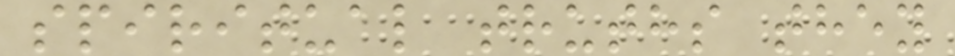spiritual truths they
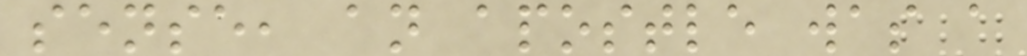sense, an apostle was a
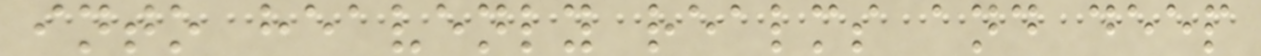into heavenly realms and deep
